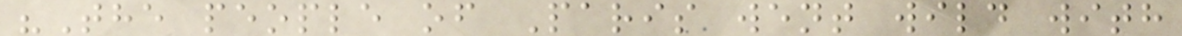"The people of Paris went wild with
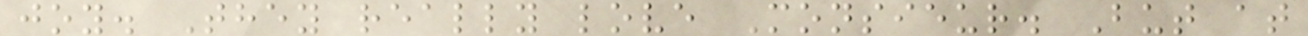joy. They really love Monsieur. But at
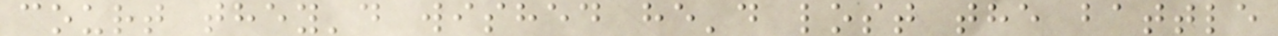court they'd wished he'd lost the battle
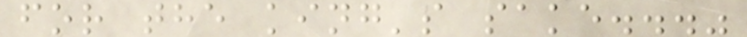for the king's sake..."
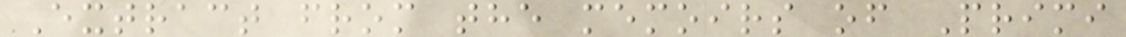Extract from the memoirs of Primi
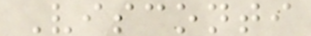Visconti
